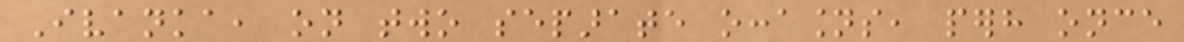Ivanka, on two separate occasions, perhaps once
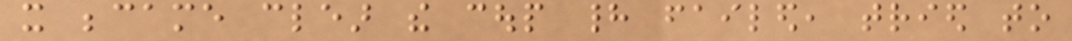it became clear the coup had failed, tried to
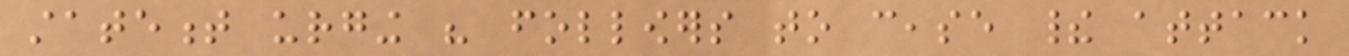statement urging his followers to cease their attack
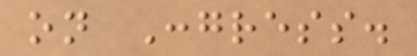on Congress.
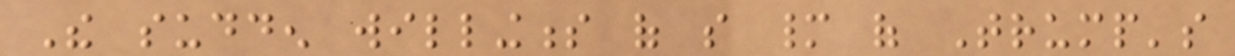The sudden willingness of so many of Trump's
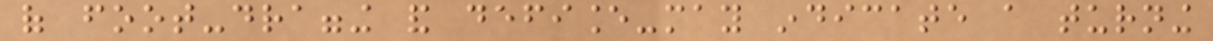of foot-dragging and defiance-may indicate a turning
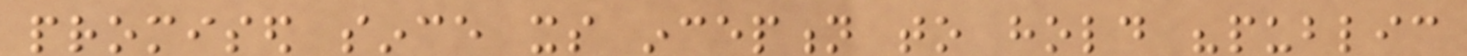promised since its inception to hold "public
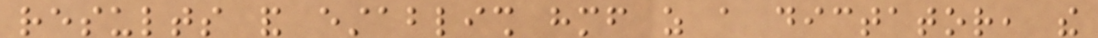results and establish himself as a dictator, the
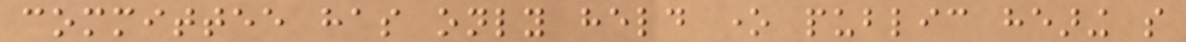committee has only held one public hearing so
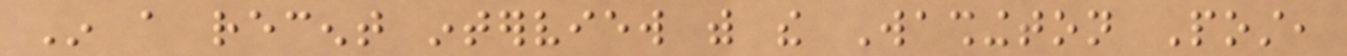In a recent interview with the Washington Post,
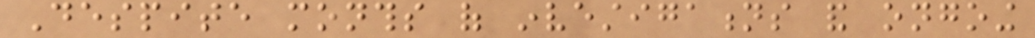Despite months of investigations and ongoing
